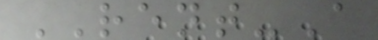RENT-A
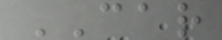CAR
